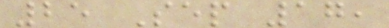25 Sep 17,
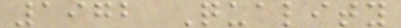1972 Quality
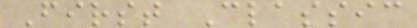First Classic
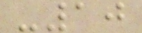-10
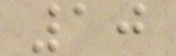10
